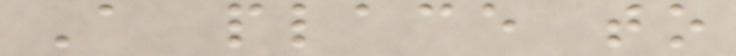A place to
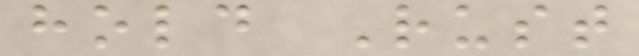hold Rust
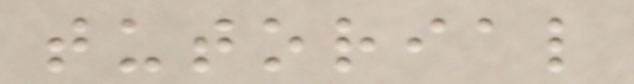tutorial
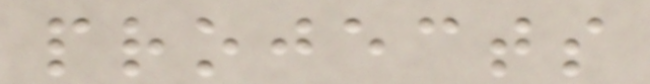projects
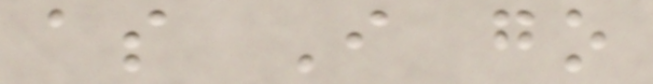as I go
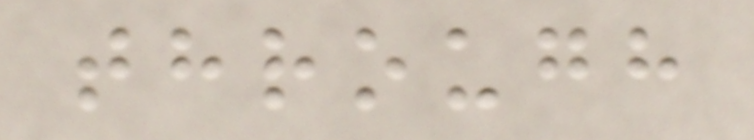through
